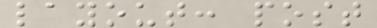layout: post
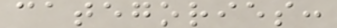categories:
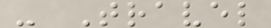- Travel
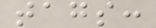tags:
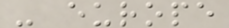- europe
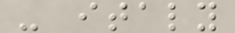- italy
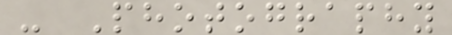- Photography
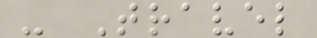- Travel
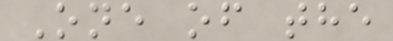One of the
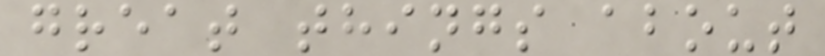great things about
